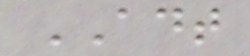ADT
